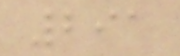291
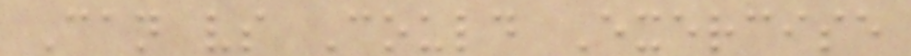Can vs Could Exercise
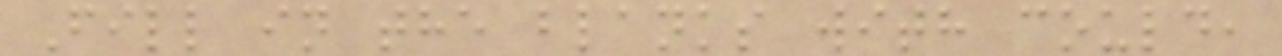Fill in the blanks with could,
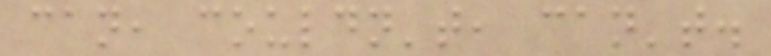can, couldn't, can't.
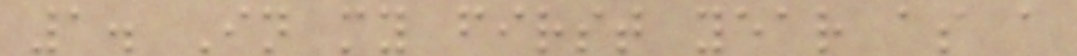1. In my first year as a
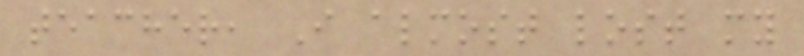teacher, I almost lost my
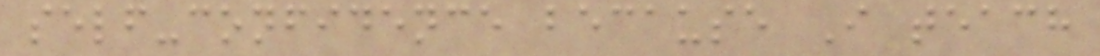self-confidence because I teach
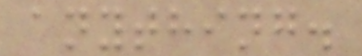anything.
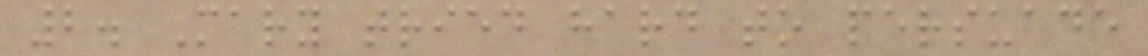2. Mary tried hard to persuade
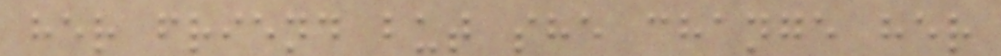her friend but she change her
